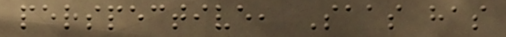perspective, Saas has
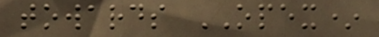towards OPEX*
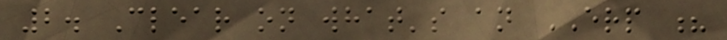2. Clear on what's an ERP ?
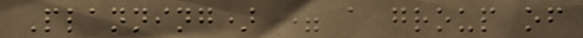Planning) = a group of
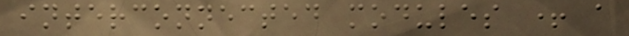interconnected modules + a
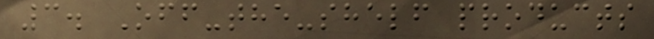3. Off-the-shelf products
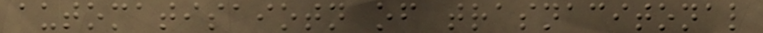automatisaiotn of trasnacitonal
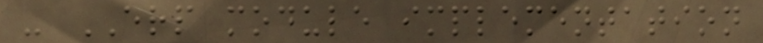- ERP module implementation
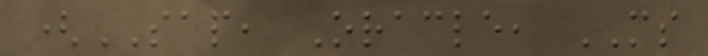(SAP, Oracle, MS
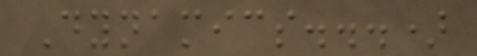Dynamics...)
